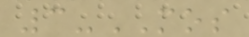3-MOS
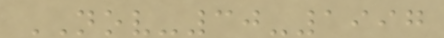NOV-30-1997
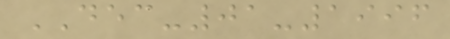DEC-01-1996
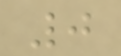0
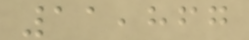11,867
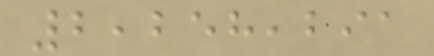2,258,291
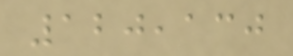120,130
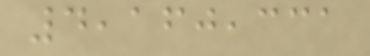4,160,331
